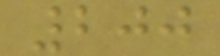200
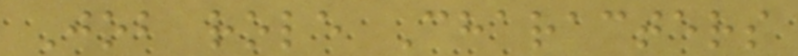Job role Characters
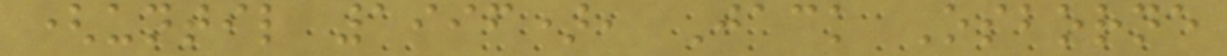(until 1996), Jack Osborne
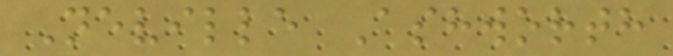Neville Ashworth
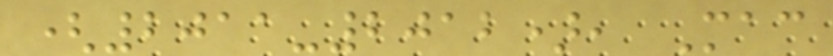(2011-2012), Mac
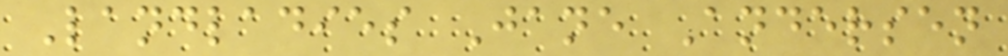Landladies Jane Andersen
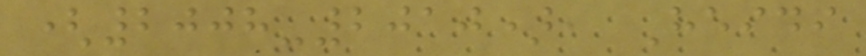(2008-2010), Heidi
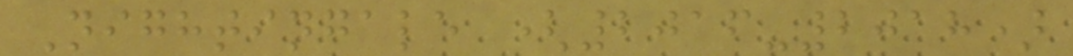Nightingale (2016-2018)
